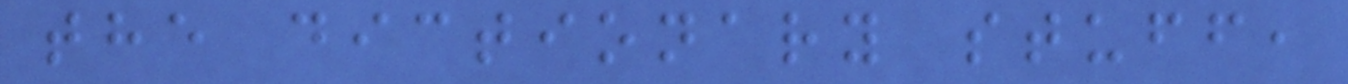the dictionary stuff,
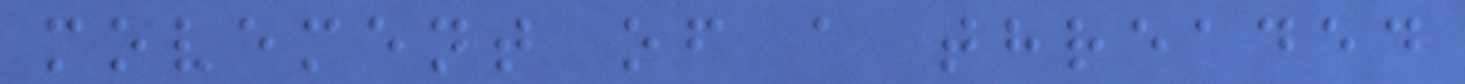movement of a threaded
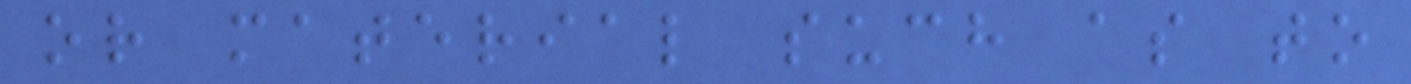or material such as to
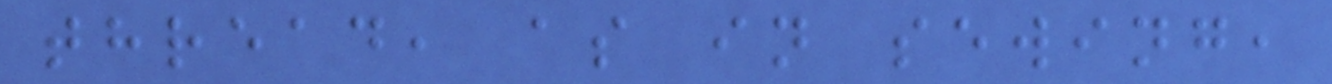thread, as in sewing,
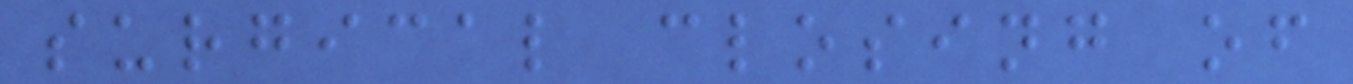surgical closing of
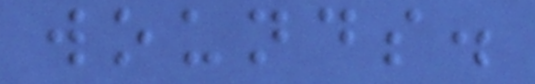wounds.
